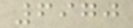6970
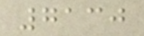7130
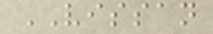VISSAN
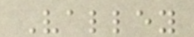Valley
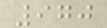970
